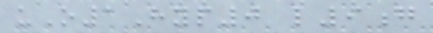uO1Hyp0 l9g
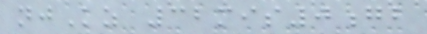njKz 32mis0gb
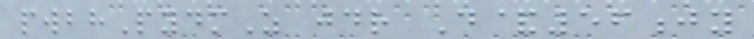pwbhPydmZ jdr D&56jy
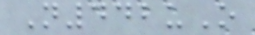N442uO
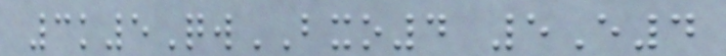3k5QwBXO4 5E4
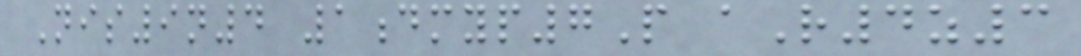Nis9n4 1dmyp7P aR4z3
